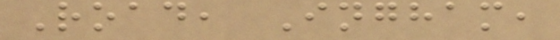Road, Ingham,
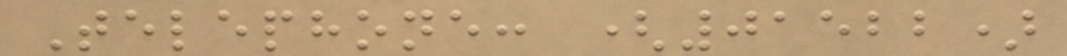Telephone: (01522)
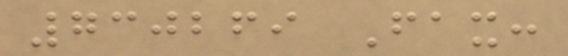730269 Fax:
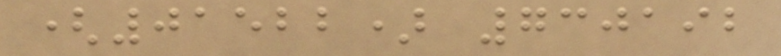(01522) 730192
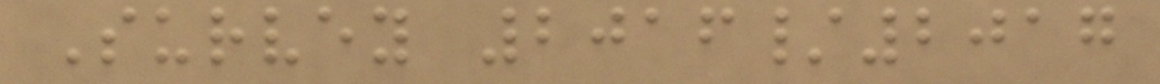Survey 2016/2017
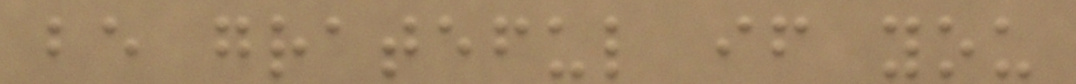be grateful if you
